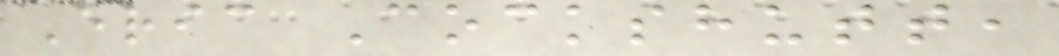Eric Cockshutt,
